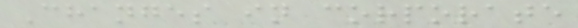Changes in corporate
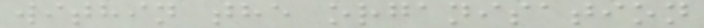within the organisation
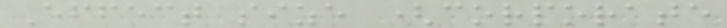Effect size (corporate
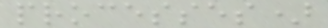processes)
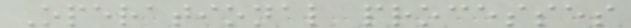Operational processes
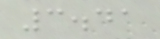3.41
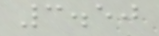3.50
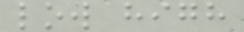low high
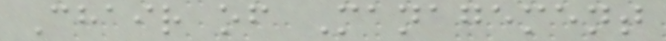Chair of Management
